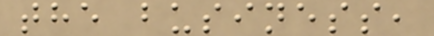the business,
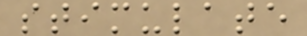stimulate
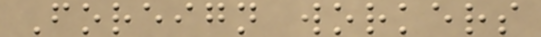Foreign workers
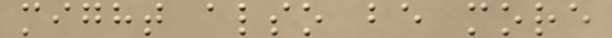might also be more
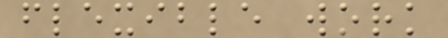flexible work
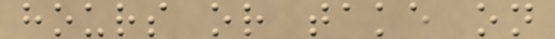hours or take on
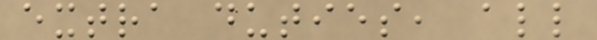extra duties, all
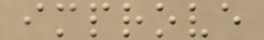improve
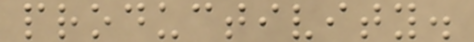productivity.
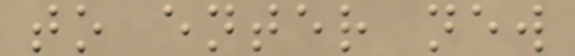to enter new
